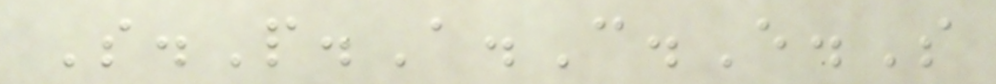S.P.A.C.E.S
